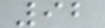92
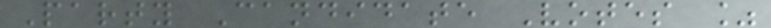Party Candidate Votes %
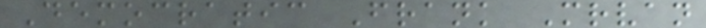Democratic Frank Mrvan
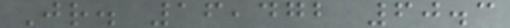Jr. 16,472 60.3
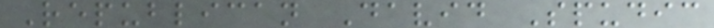Republican David Spudic
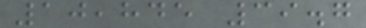10,845 39.7
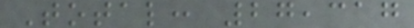Total: 27,317
